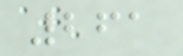261
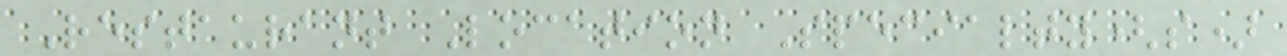Restaurant Location Specialty(s)
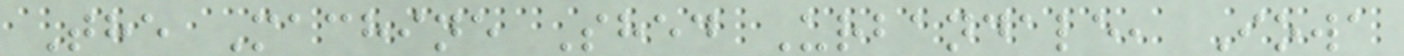The Machine Shed Urbandale, Iowa
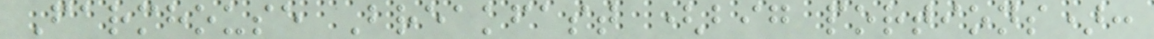Farmhouse Breakfast (big portions):
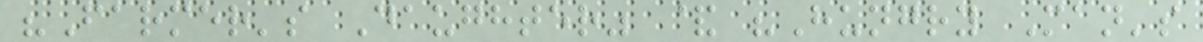"Farmer's Daughter" & "Hungry Man's
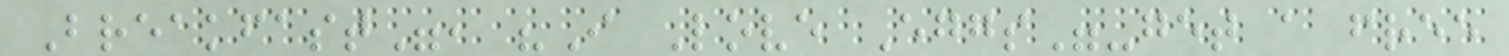Breakfast", "I Love Eggs"-get a free
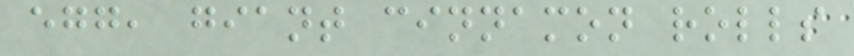egg, giant cinnamon rolls
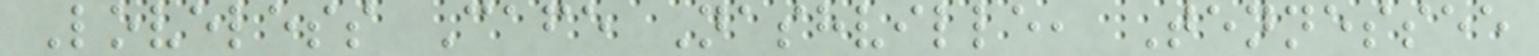Loveless Cafe Nashville, Tennessee
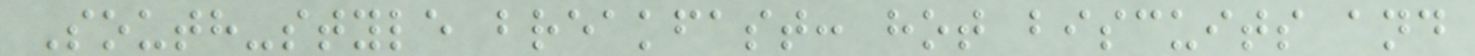South-style breakfast: hot biscuits and
